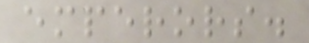emperors.
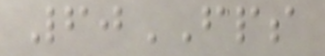60FPS
